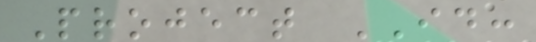Project ID:
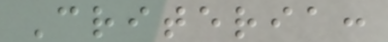Criteria:
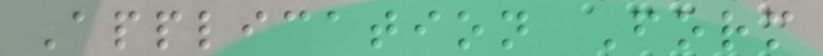Application Form
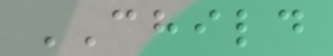CHILD
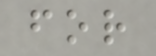for
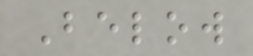Below
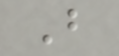B
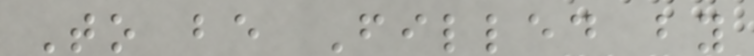To be Filled by
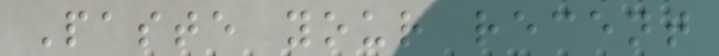Paste your recent
